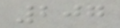207
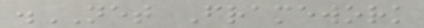.NET Framework
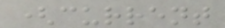(current
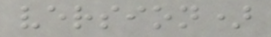version)
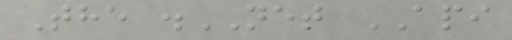The .NET API
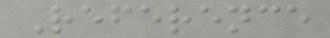Reference
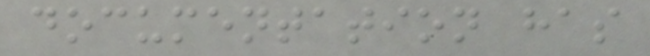documentation has
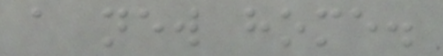a new home.
